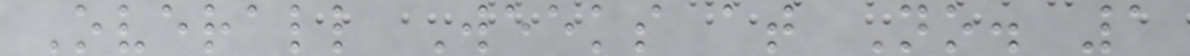Overall Weeks at No. 1
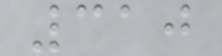310
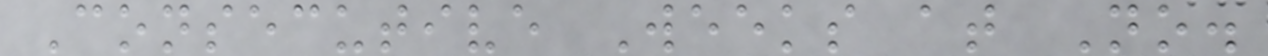Consecutive Weeks at No.
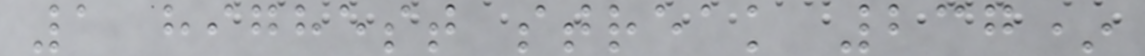1 highest streak 237*
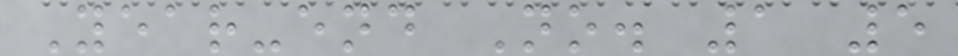Year-end No. 1 5
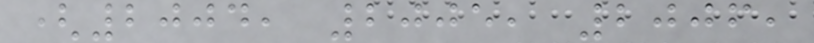(2004, 2005, 2006,
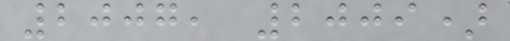2007, 2009)
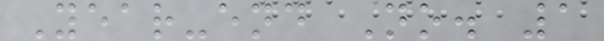Year-end No. 1
